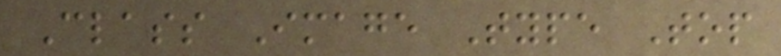Class Image Type Top
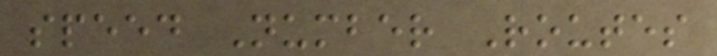speed Number Routes
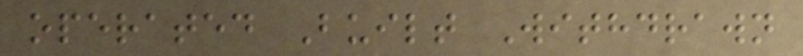operated Built Withdrawn
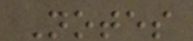Notes
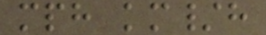mph km/h
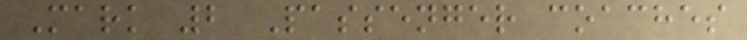Mark 2 Passenger coaches
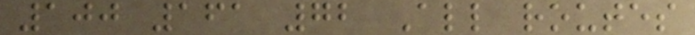100 161 72 All routes
